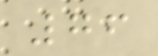76
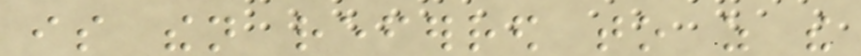is then referred to as the
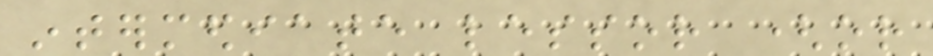intermediate lessor (or
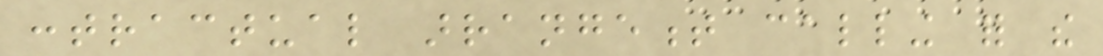contractual arrangement calling for the
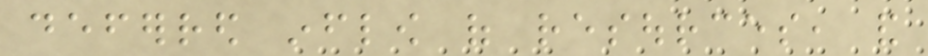deferred inflow of resources, and
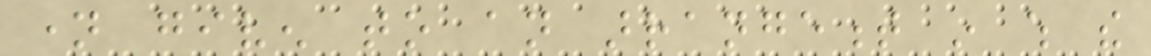name given to an arrangement in which the
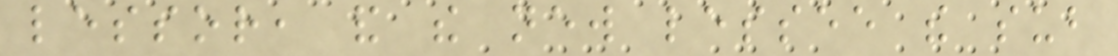lessor, and the new lessee the sub
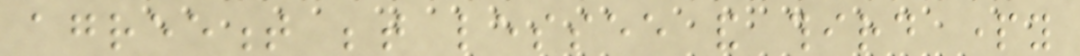agreement between lessee and third party
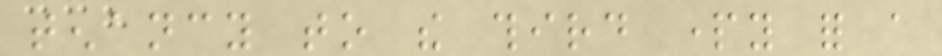tenancy to the third party for a
